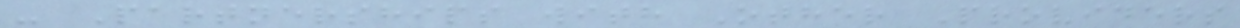- Partnerships with Other Providers
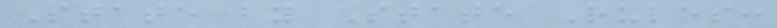State by State Rules:
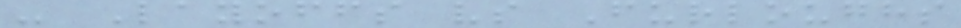- Layoffs vs Furloughs
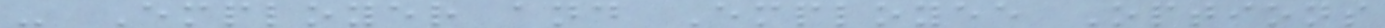- Employer and Employee Options
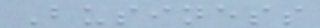Business
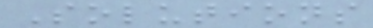Solutions
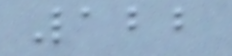122
